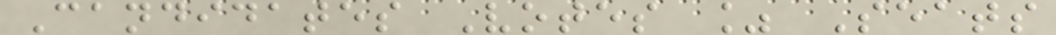Candidates Votes % Seats
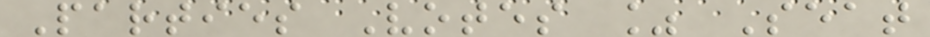Parties Votes % Seat
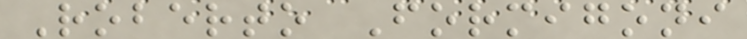Roberto Formigoni
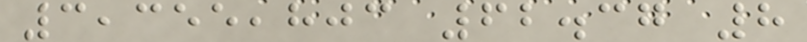3,355,803 62.37 8
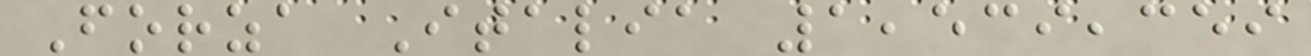Forza Italia 1,539,359
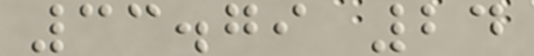33.79 24
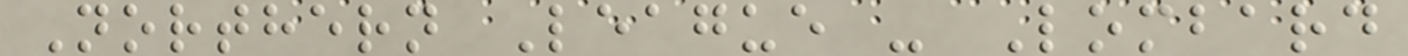Northern League - Lombard
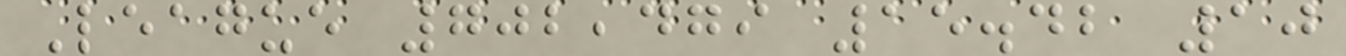League 702,479 15.42 10
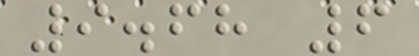9.68 6
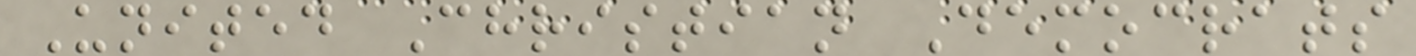United Christian Democrats
